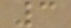3
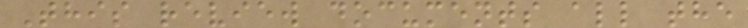This review documents all the
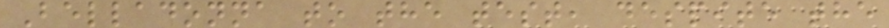Belladonna to the test, despite the
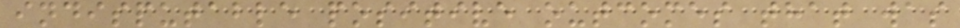indisputable positive outcomes that was
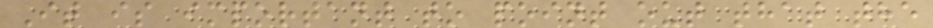It is important to point out that the
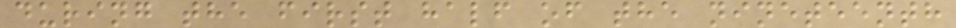during the first half of the nineteenth
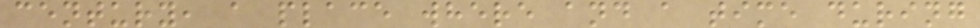century, a place where and a time during
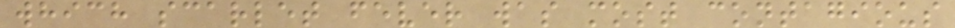which scarlet fever was most contagious
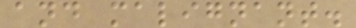and malignant.
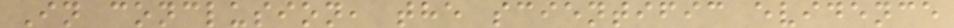In conclusion, the scientific evidence
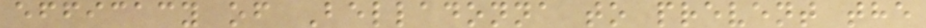efficacy of Belladonna to prevent the
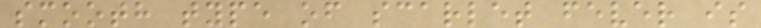smooth type of scarlet fever is
